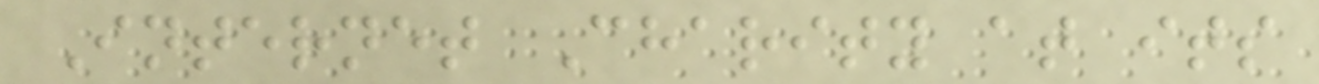Internet Charity at its
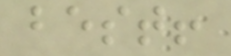best!
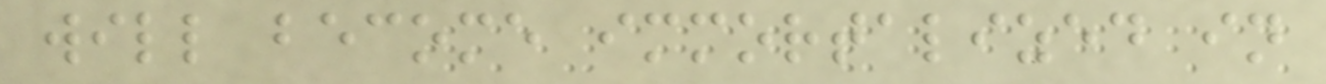will become immortalized in
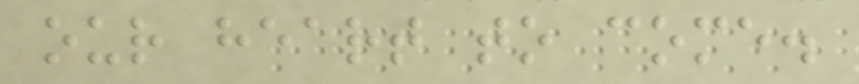our heart to come.
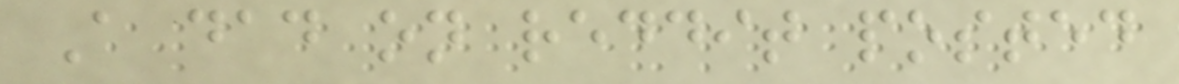A dad on reddit posted
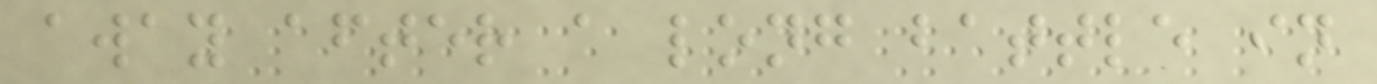away after a long battle in
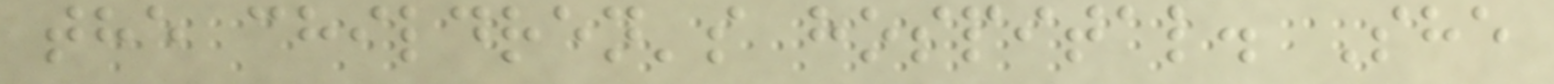the children's hospital. She
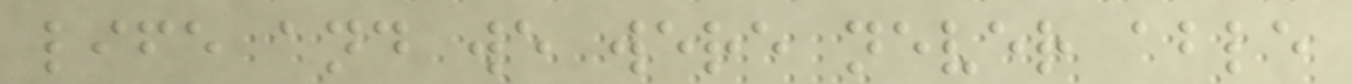life and we were never able
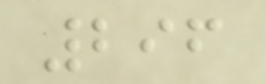296
